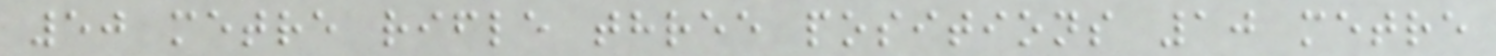50 metre rifle three positions 10 metre
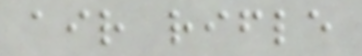air rifle
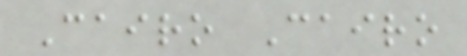Cairo Cairo
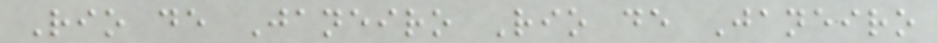Rio de Janeiro Rio de Janeiro
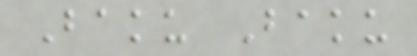Baku Baku
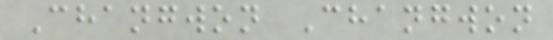Changwon Changwon
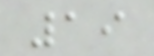19
